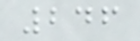246
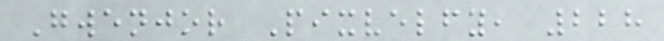Gwenjor Pixvelfy, 228
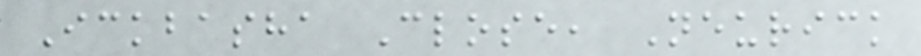Ickbasha Close, Neurick
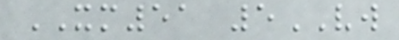XM51 5VW
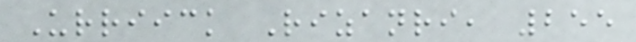Urriick Rizanri, 255
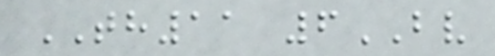TH11 6BV
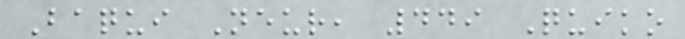Baqui Neur, 449 Quiko
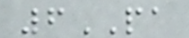6PA
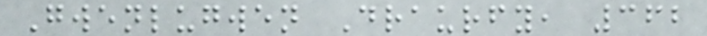Gwenlugwen Draurfy, 362
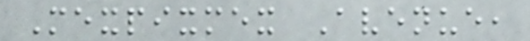Mexpixmex Avenue,
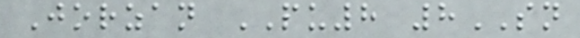Jorzan PU8 8SN
